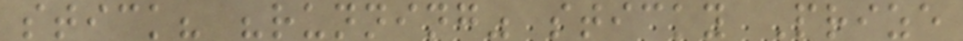stick? "running" sticky Prize
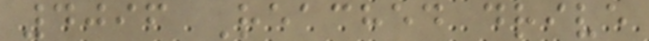4096 Reached drive
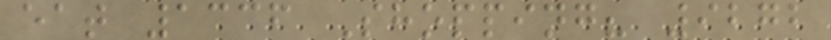eat 1336 Shopping? 9272
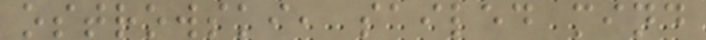ostrowski, sailed mind
